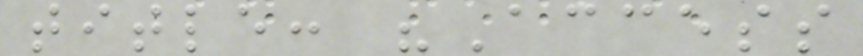title: "Access
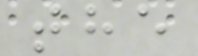the
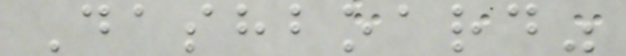Dashboard"
